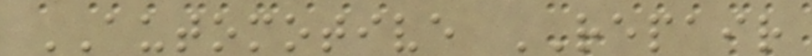AUTOMOTIVE REPAIR
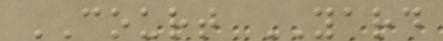COURT YARD
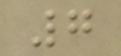7
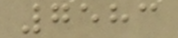7583
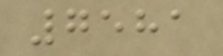7581
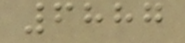6887
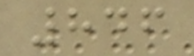846
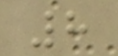8
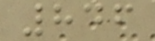846
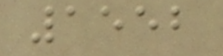1552
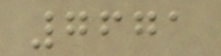7671
